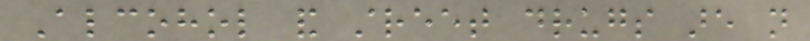Alcohol and street drugs are not
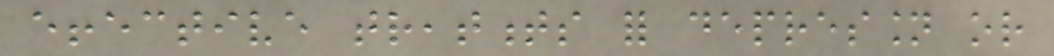effective treatments for depression or
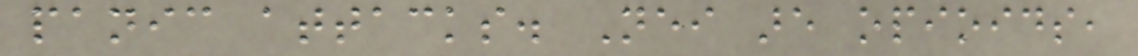panic attacks. Neither are opioids,
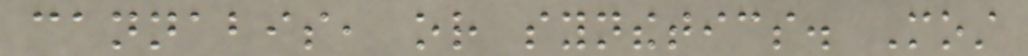cannabis, or synthetics. Most
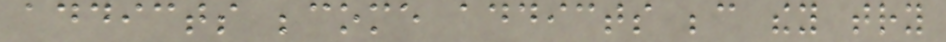addicts become addicts because they try
